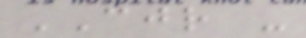CJR -
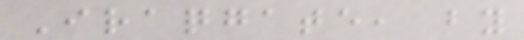Iraqgate, by
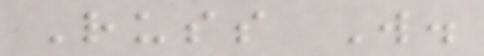Russ W.
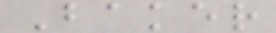Baker
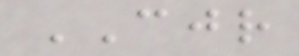CJR
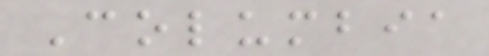Columbia
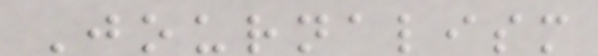Journalism
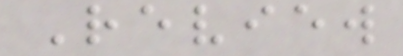Review
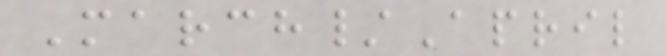March/April
